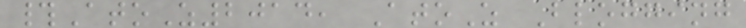#AtoZ2014, AtoZ Blogging
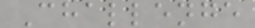Challenge
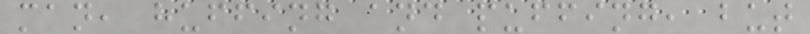man, huffing and puffing, but
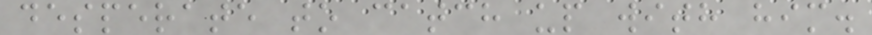desperate to catch up with him.
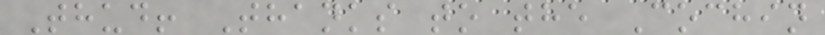Thud! Thanks to the Cochin
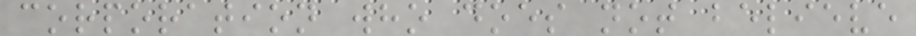corporation who does not believe
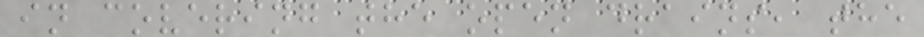in covering the open drains, the
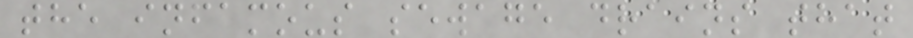the infamous sewage drains that
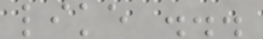like ...
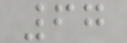67
